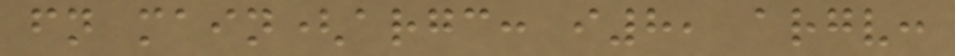fn main(argc: i8, argv:
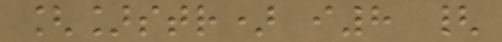[]str) i8 {
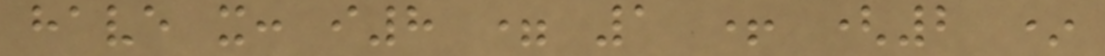have x: i8 = 1 + (2 *
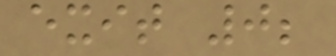exit 0;
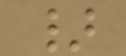}
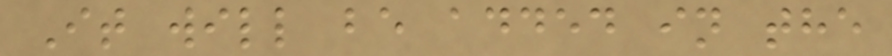It will be added in the
